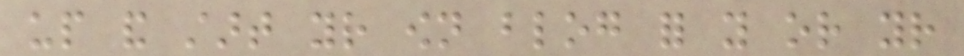up and start your own blog for you or your
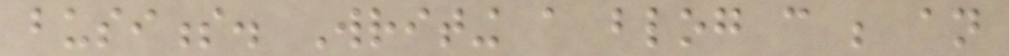business. Writing a blog can be an
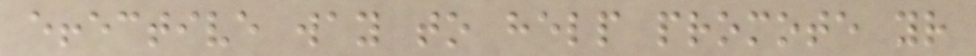effective way to help promote your
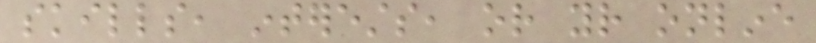skills, interests, or your online
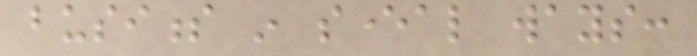business in several ways:
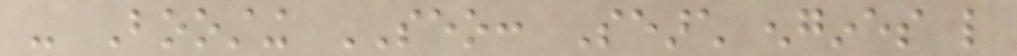- Boosting SEO: Search engines like
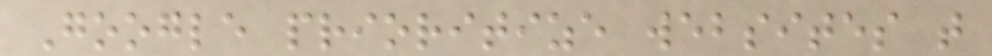Google prioritize websites that
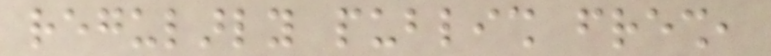regularly publish fresh,
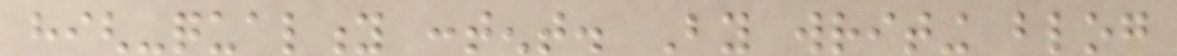high-quality content. By writing blog
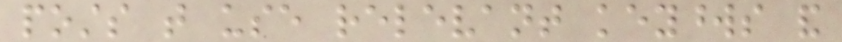posts that use relevant keywords and
